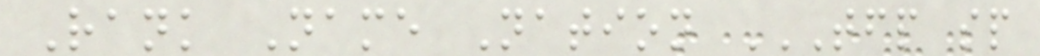Rank Name Nation TFP SP
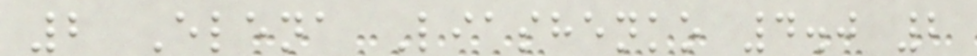2 Elena Liashenko 4.0 2
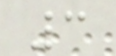3
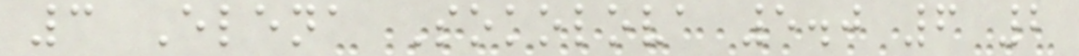3 Elena Sokolova 5.0 6 2
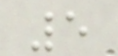5
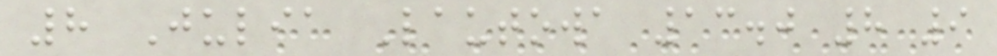8 Julia Lautowa 13.0 8 9
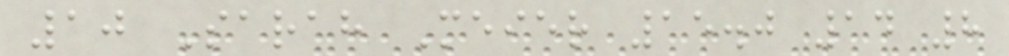10 Sarah Meier 15.0 14 8
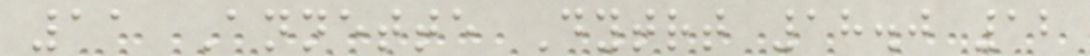11 Annette Dytrt 18.0 12
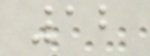12
